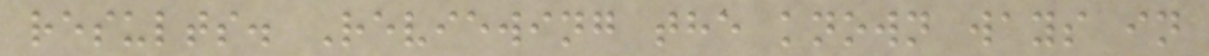results. Reviewing the known ways in
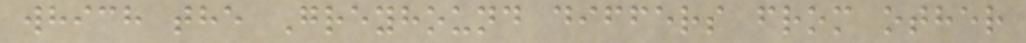which the Greyhound differs from other
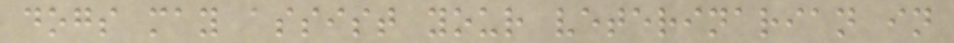dogs may assist your veterinarian in
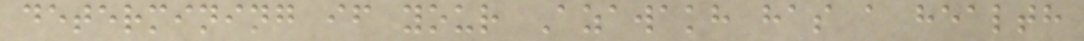determining if your Azawakh has a health
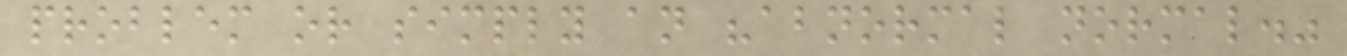problem or simply an "abnormal normal."
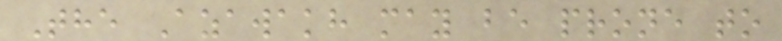The Azawakh may be prone to
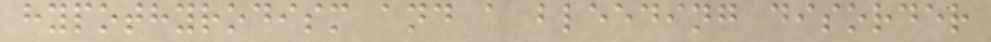hypothyrodism and a bleeding disorder
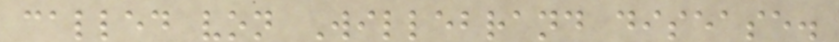called von Willebrand disease.
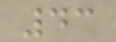43
